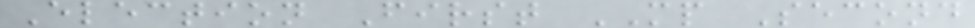Election First MP Second
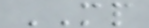MP
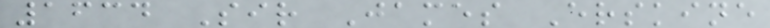1634 Sir James Erskine
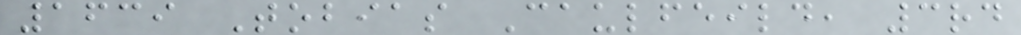1639 Tobias Caulfeild, 3rd
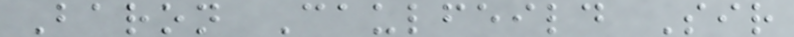Baron Caulfeild Sir
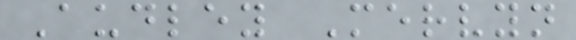Audley Mervyn
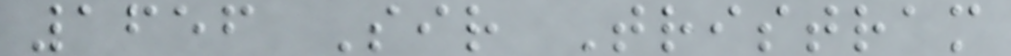1656 Sir Tristram
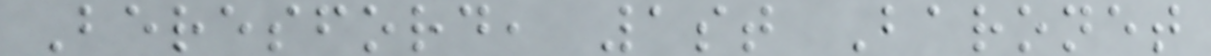Beresford, 1st Baronet
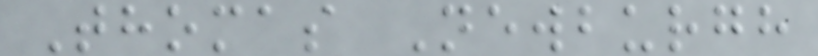Thomas Newburgh
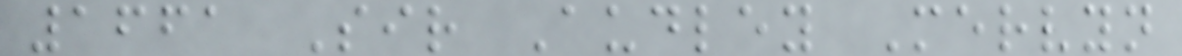1661 Sir Audley Mervyn
